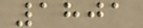1801
